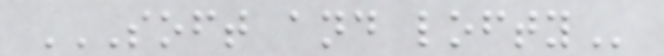SOFT AND LOFTY
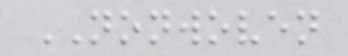NONWOVEN
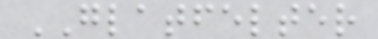GLATFELTER
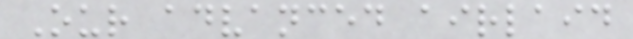Our advanced airlaid
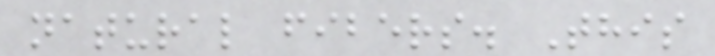natural fibers. This
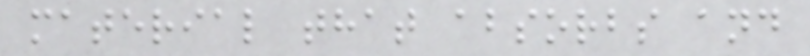material that absorbs and
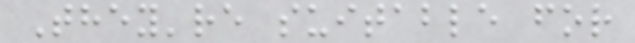They're suitable for
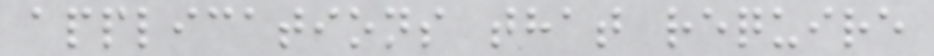applications that require
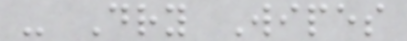- Dry Wipes
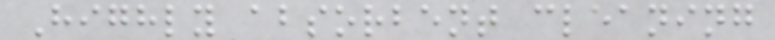Highly absorbent cleaning
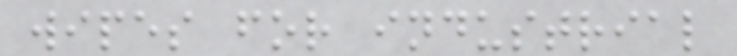wipes for industrial
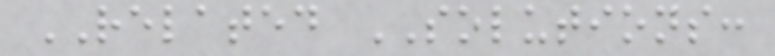RELATED SOLUTIONS:
